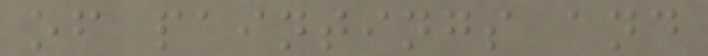of paintings and
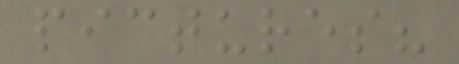pictures?
